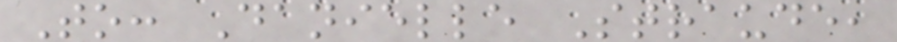To: Danielle Straude,
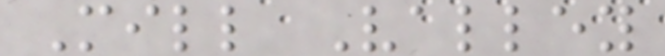Mill Valley
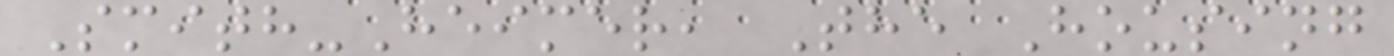Smith-Heimer, The Housing
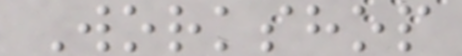Workshop
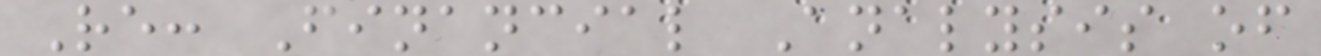Re: Financial Analysis of
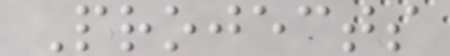Projects
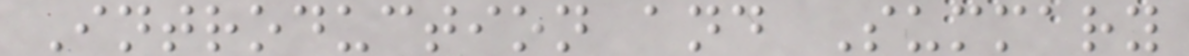Introduction and Summary
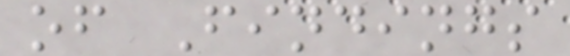of Findings
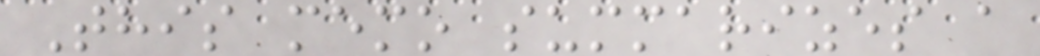This memo summarizes a
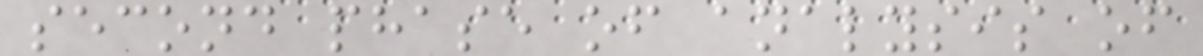second phase of analysis of
